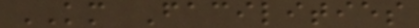KM Facilities
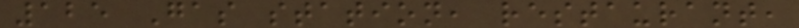125 Gas station, restaurant,
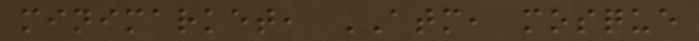minimarket, ATM, mosque
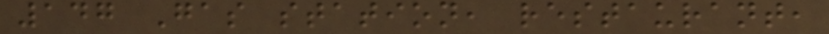147 Gas station, restaurant,
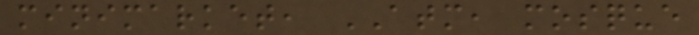minimarket, ATM, mosque
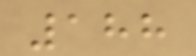188
